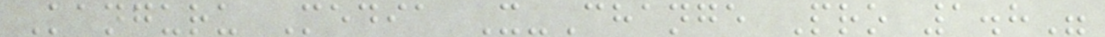Kanguru Media X-Change Pro 1.8"
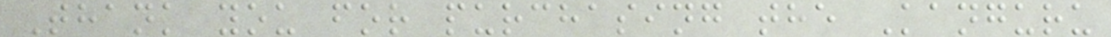Thank you for purchasing the Kanguru
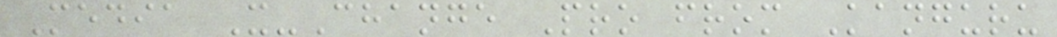Media X-Change Pro from Kanguru
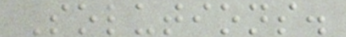Solutions.
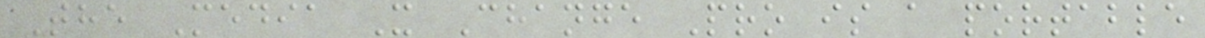The Media X Change Pro is a portable
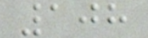108
